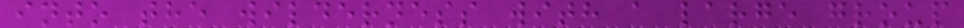into the wilderness with a large group
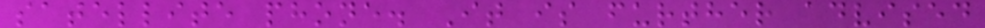satellite phone. It is further advised
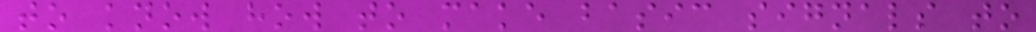to know how to make basic signals to
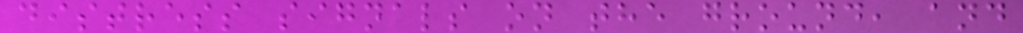distress signals on the ground, and
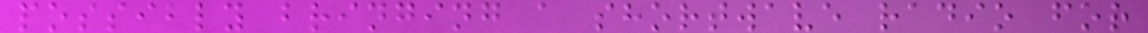possibly bringing a shortwave radio for
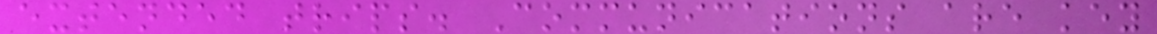extended trips. Communications are key
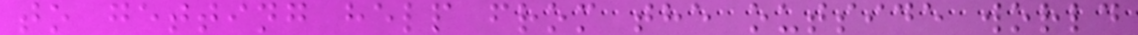to getting help from the outside world
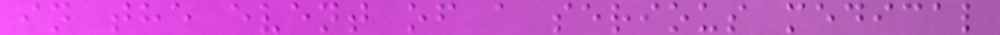in the event of a serious medical
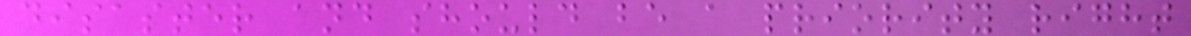disaster and should be a priority right
